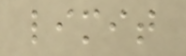limit
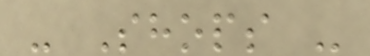- Shops -
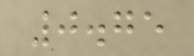0.75
